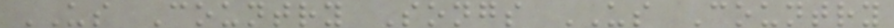US Country Songs US Country
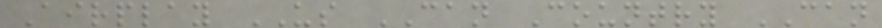Airplay US CAN Country CAN
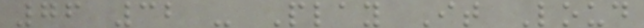76 32 - Play It Loud
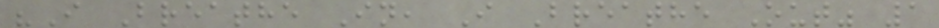"I Breathe In, I Breathe Out" 1
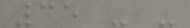35 - -
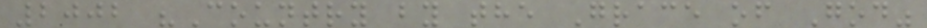2002 "Country by the Grace of God"
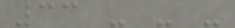33 - - -
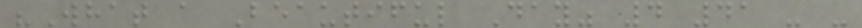"What a Beautiful Day" 4 41 - -
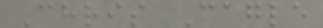Chris Cagle
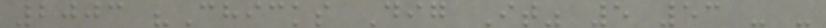2003 "Chicks Dig It" 5 53 - -
